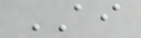AI
